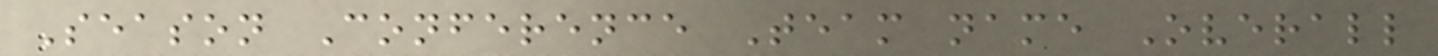Season Conference Team name Overall
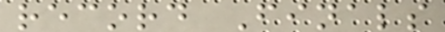record Finals
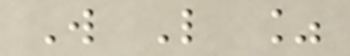W L %
